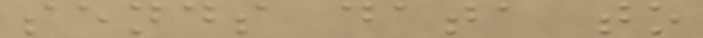sends data to
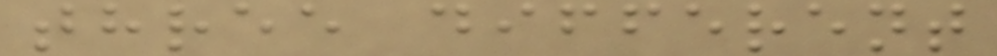three different
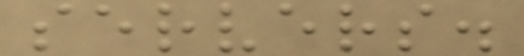servers.
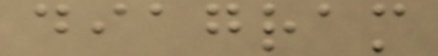diagram
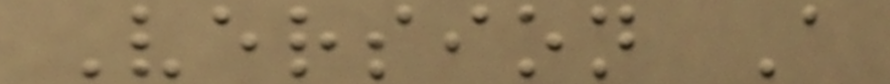Version A
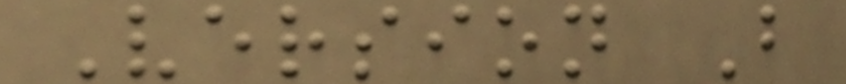Version B
